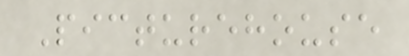Picturehouse
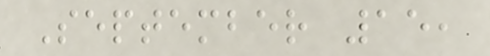September 15,
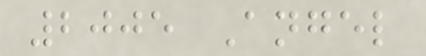2005 Angel
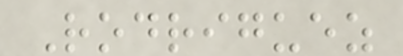Rodriguez
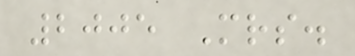2005 Mrs.
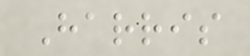Harris
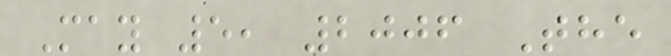May 5, 2006 The
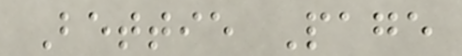Bettie Page
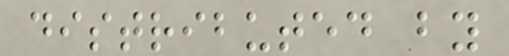distributed by
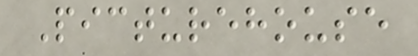Picturehouse
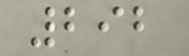292
